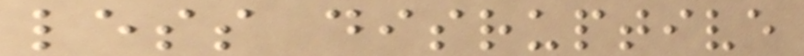less disruptive
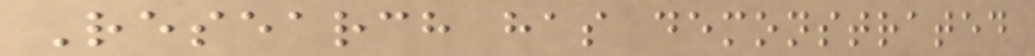Research has demonstrated
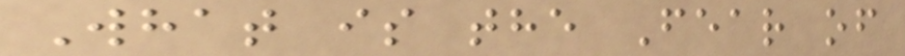What is the Fear of
